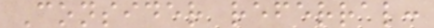Consider referral:
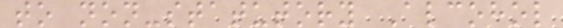to non-statutory Alcohol
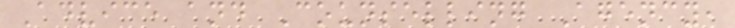Advice and Counselling Agency,
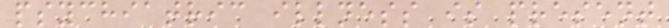psychiatric illness is present
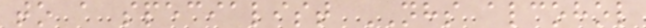to a specialist NHS alcohol
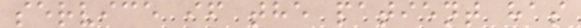service if the patient has
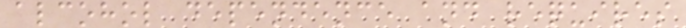alcohol dependence and requires
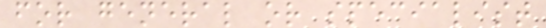for general or specialist
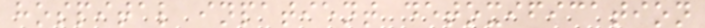hospital inpatient detoxification
